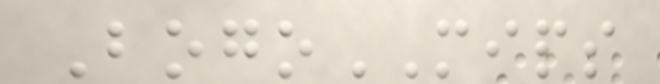BogoMIPS
